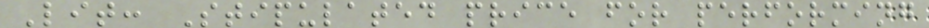Lit: Stipulated price for performing
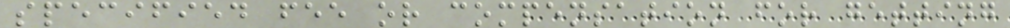specified fee or compensation for getting
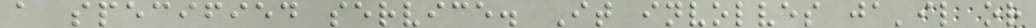a specified service. It involves ja'il or
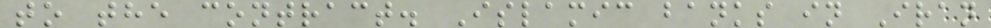to the contract. Islamic banks in Iran
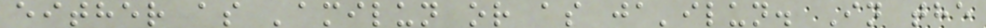either as 'amilun or as ja'ilun. In the
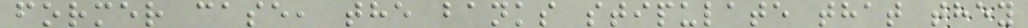former case, the banks stipulate that they
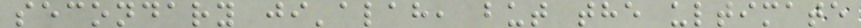secondary ji'alah, but the ultimate
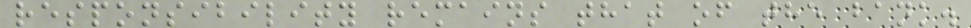responsibility remains that of the bank.
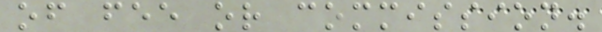of fee or commission.
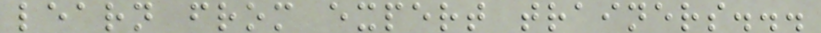learn from expert trainers...
